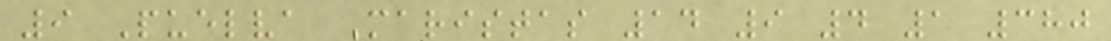9 Puelva Maristas 14 9 4 1 380
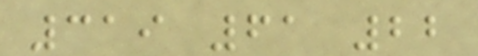319 61 22
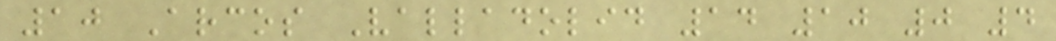10 Arcos Valladolid 14 10 0 4
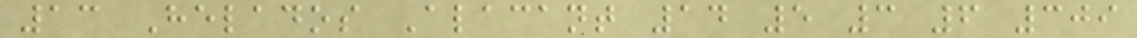13 Helados Alacant 14 5 3 6 309
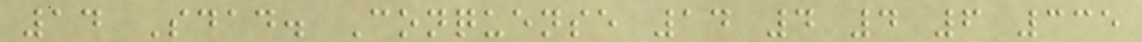14 Sdad. Conquense 14 4 4 6 335
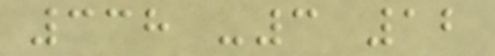338 -3 12
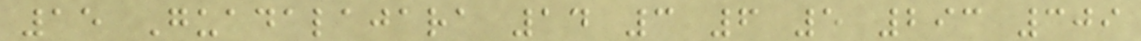15 Guadalajara 14 3 6 5 293 309
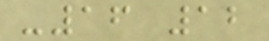-16 12
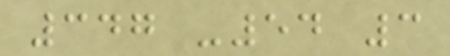347 -54 3
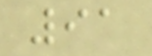91
